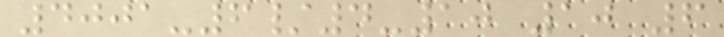4001-6/4-10 10 6
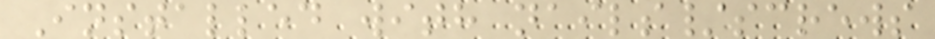Installed with nails/screws
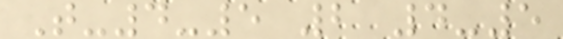T-4-5 2 4-5
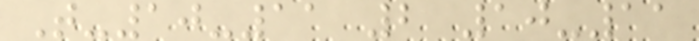T-10-11 2 10-11
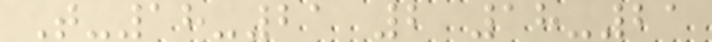T-18-21 2 18-21
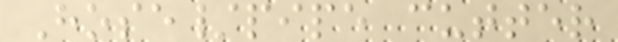Hose/pipe cutter
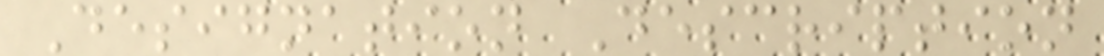Designation Description
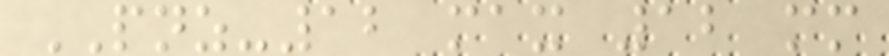PNZ-12 max 12 mm
